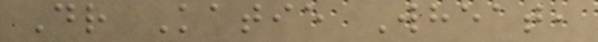Dr Katie Wheat,
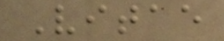Vitae
